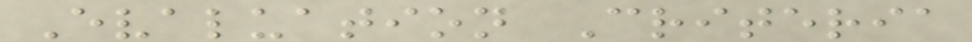Evaluation Criteria
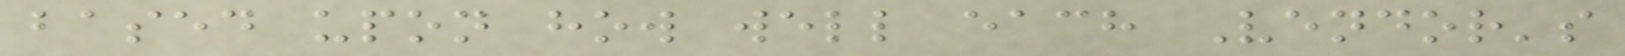based upon how well each Vendor's
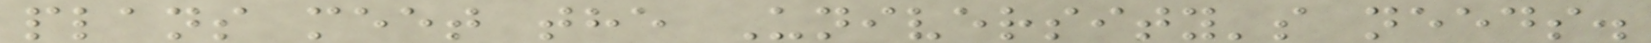plans meet the University's needs.
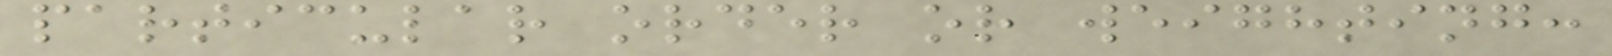particular order or weighting:
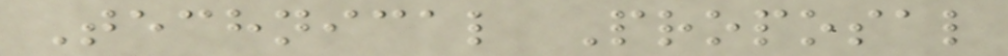Technical Proposal
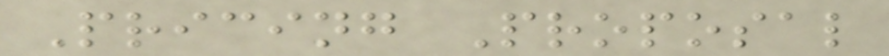Pricing Proposal
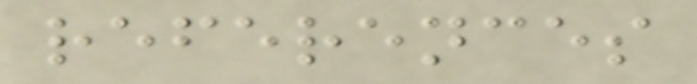references
